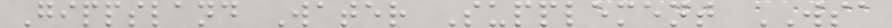Gippsland Water Supplement WSA
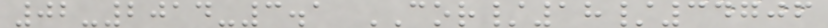02-2014-3.1 COR/18/34706
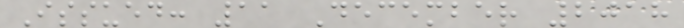Issued: 11 December 2018
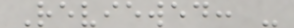Reviewed: -
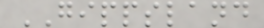GIPPSLAND
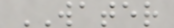WATER
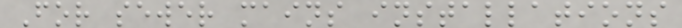For sewer mains installations
